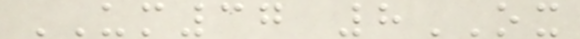UM37 8OX
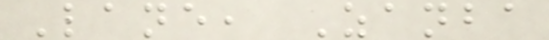Lane, Zanba
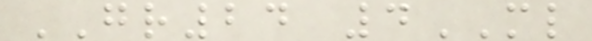GR24 4ML
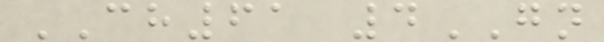CH61 4GN
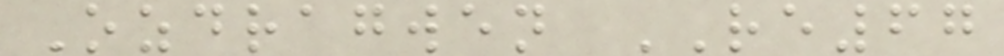Ozdragwen RE67
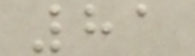81
